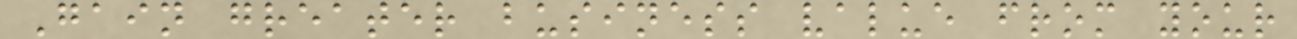Gain greater business value from your
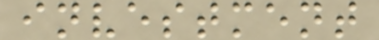investment
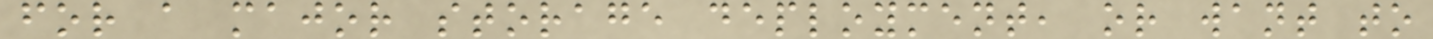for a major storage deployment, or want to
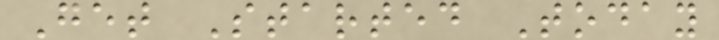Get Started Today
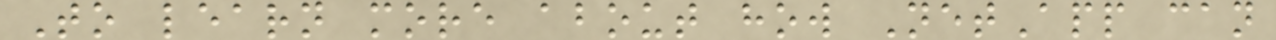To learn more about how NetApp can
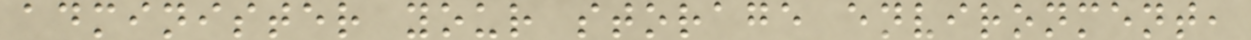administer your storage environment,
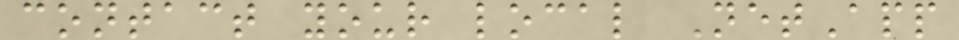contact your local NetApp
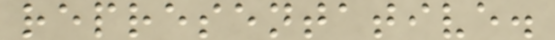representative.
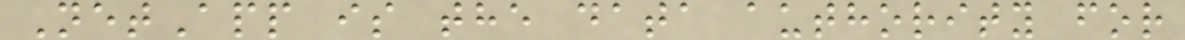NetApp is the data authority for
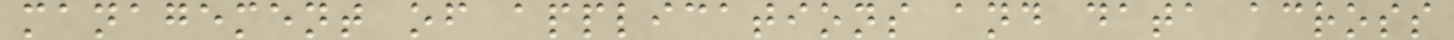management of applications and data across
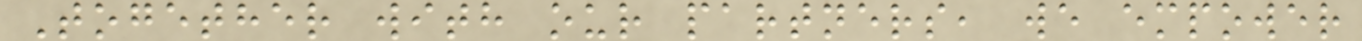Together with our partners, we empower
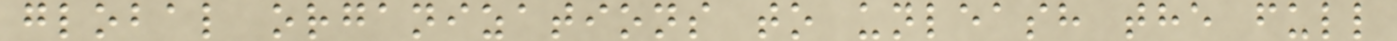global organizations to unleash the full
